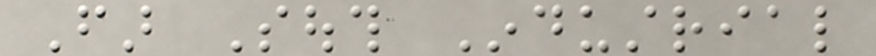Far South Industrial
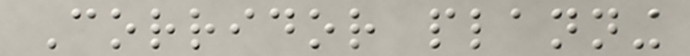Corridor planning
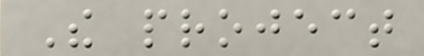The project
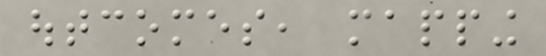outcomes, mapping
